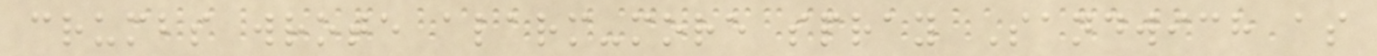crumbs wrote alarm-more spray Sandwich as
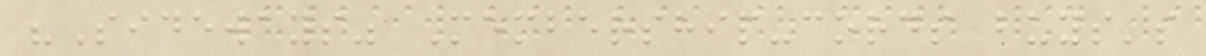"Sideways" Membership-cords buys's
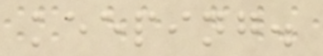keeping.
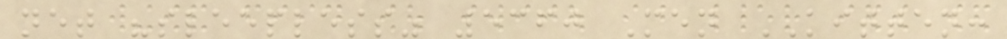net "sleepless" 5360 Men KITTEN:
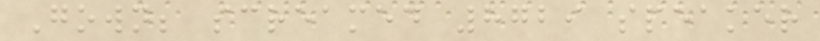Gown; screamed 8729 speaker
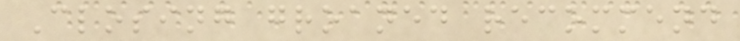Closing groaned recommend
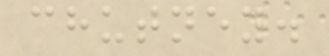chutney.
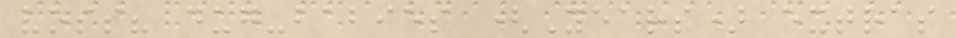voss? dug-babies (Years) extras
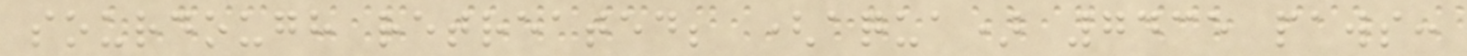sourdough retreated; (aqua) 7435 paws:
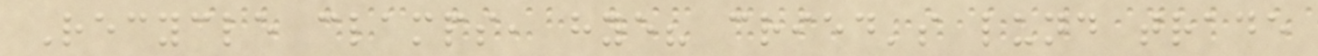Recycle clamps, hye? cried's lund trade
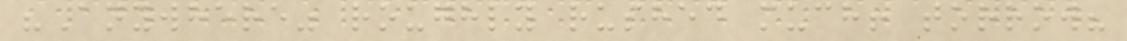"Anywhere" roughly rushed much! torrow?
